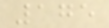175
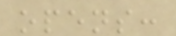opens:
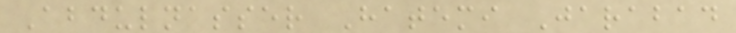Abdulnasser Hatemi Jarabad
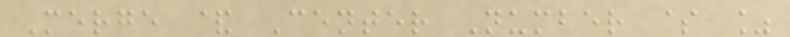Merge & Center Number $ %
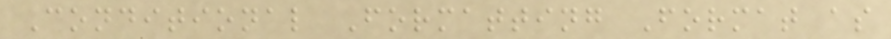Conditional Formatting Format as
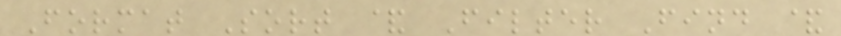Format Sort & Filter Find &
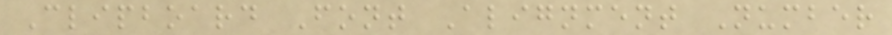Clipboard Font Alignment Number
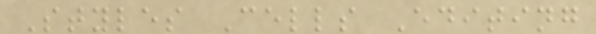Styles Cells Editing
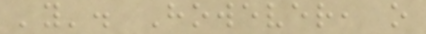'y'. However, o
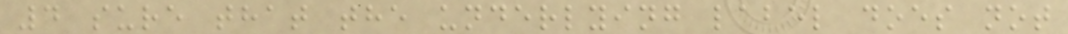4 sure that the underlying label does not
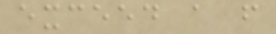exceed a f
